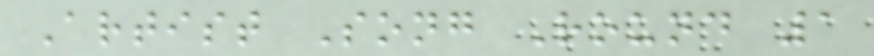Artist Song Round 1
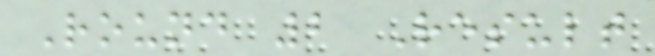Round 2 Result
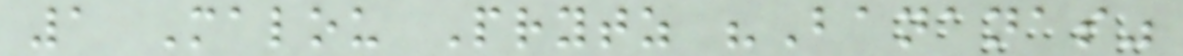1 Malou Prytz "Bananas"
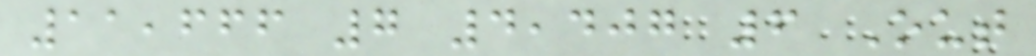11,666 7 4,407 6 Out
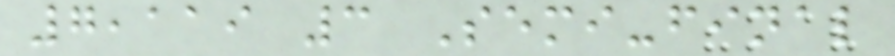7,119 3 Semi-final
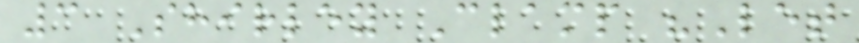3 Shirley Clamp "Let
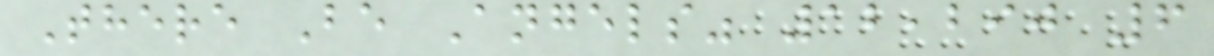There Be Angels" 12,290 6
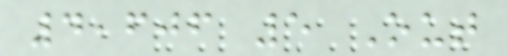4,606 5 Out
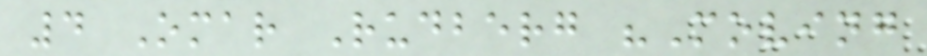4 Omar Rudberg "Moving
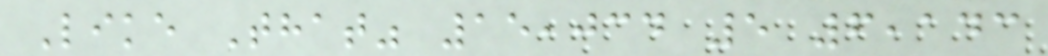Like That" 15,034 5 6,143
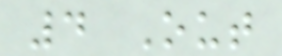4 Out
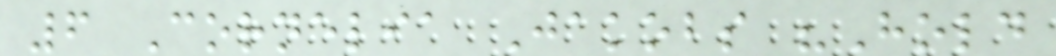6 Cornelia Jakobs "Hold
